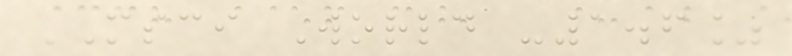MSCI World -1.6%
